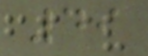49
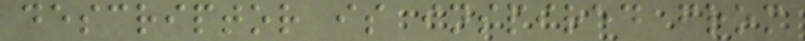descriptor is inspired from
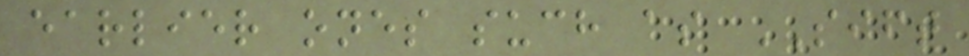earlier ones such as SIFT
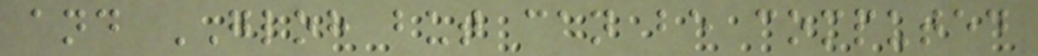and GLOH but can be computed
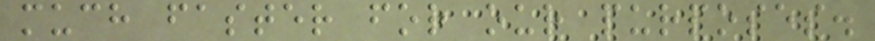much faster for our purposes.
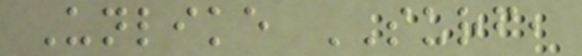Unlike SURF,
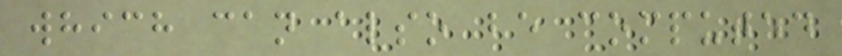which can also be computed
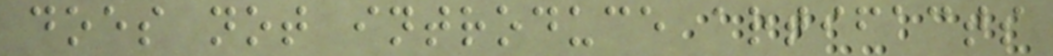does not introduce artifacts
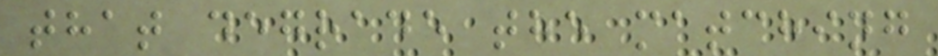that degrade the matching
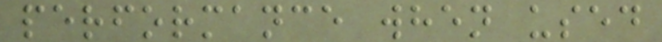performance when used
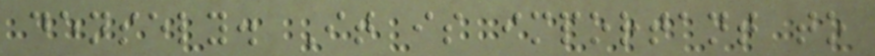densely. It is important to
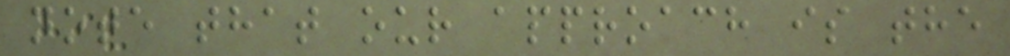note that our approach is the
